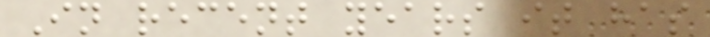In recent years it has
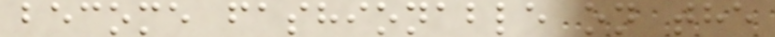become fashionable on the
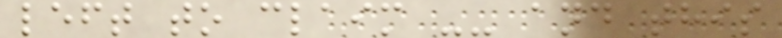left to claim -- and this
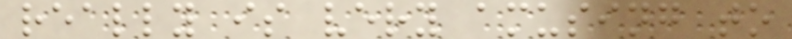really is very amusing to
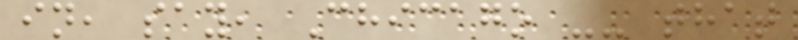in, say, Chicago -- that
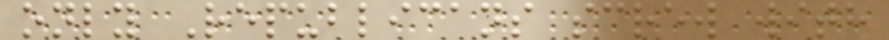only Republicans screw with
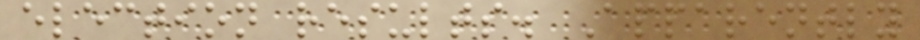election results. Apparently
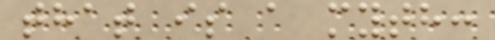that is a myth:
